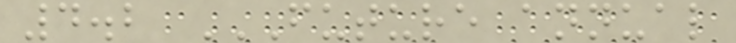4.2 FUTURE ANNUAL
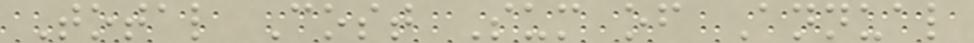Total Cost Sum of Annual
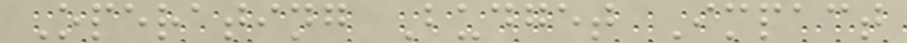Operating Budget Impact
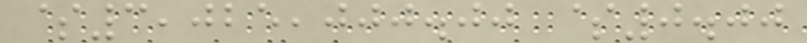$3,025,000.00 $0.00
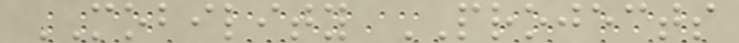MOBILITY PROJECTS
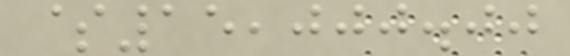$15,000.00
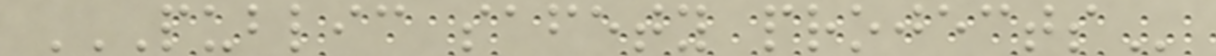PUBLIC SAFETY PROJECTS
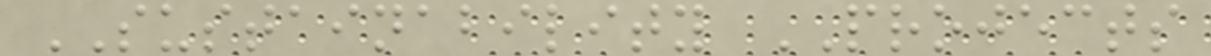SUSTAINABILITY PROJECTS
